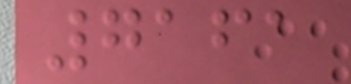7161
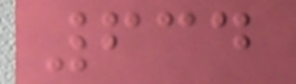634
